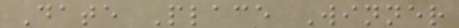Date Place Winner
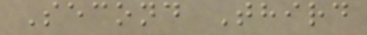Second Third
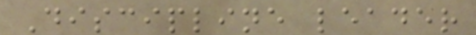Discipline leader
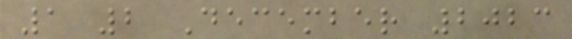1 2 December 2023
